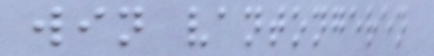win vantongeren
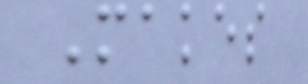Makes
